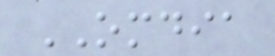OMDIA
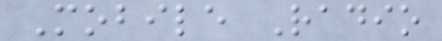Mobile Radio
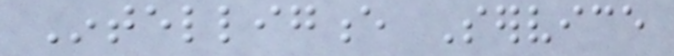Intelligence Service
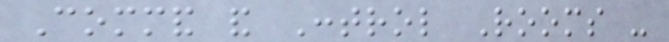Command and Control Rooms -
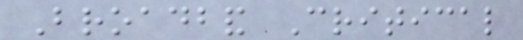Broadband Critical
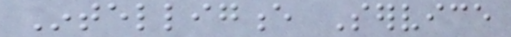Intelligence Service
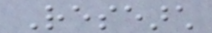Research
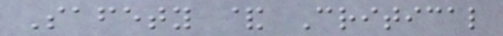Safety & Critical
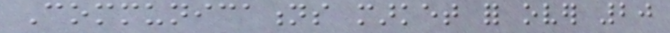Communications market for over 20
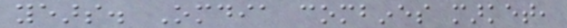years. Omdia combines market,
